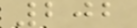202
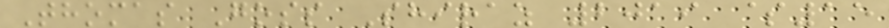Thomas Goss Shiraz 2019 $15
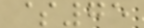$75
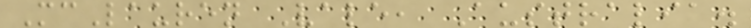McLauren Vale, Australia.
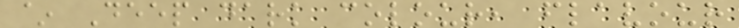~ Deep dark colour, flavour
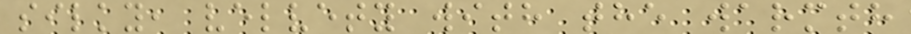silky, velvety with the warmth
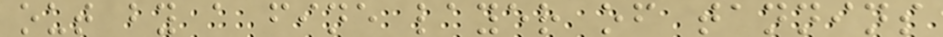out by a fine layer of tannins
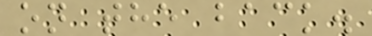on the back.
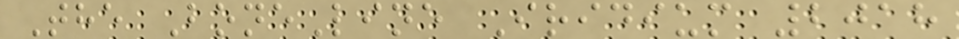The BoneLine Iridium 2018
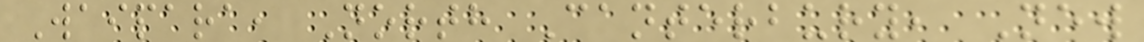Waipara, North Canterbury, New
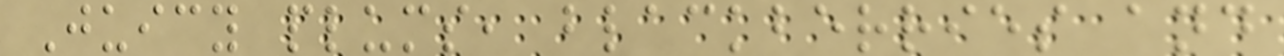Juicy plums, blackberries and
